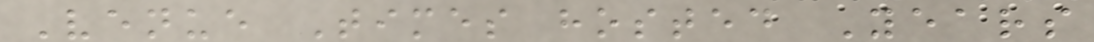Venue Times hosted Years
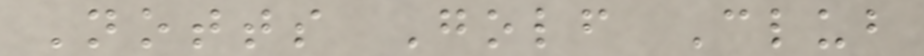Notts Golf Club
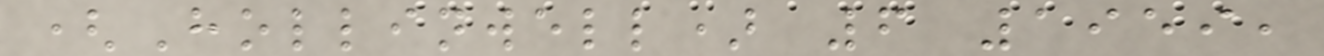(Hollinwell) 6 1959,
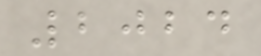2024
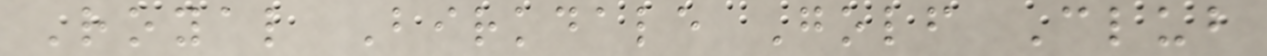Royal Birkdale Golf Club
